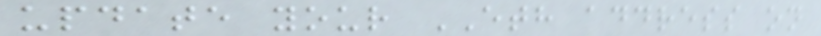update your ETH address on
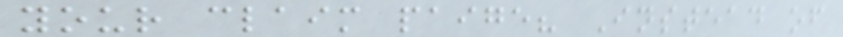your claim paige? Instead of
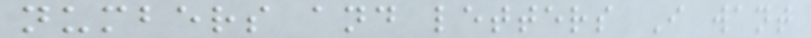numbers and letters I want
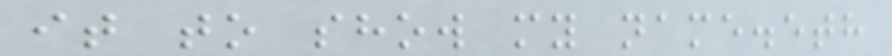it to show my name.eth
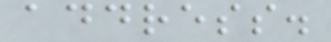address.
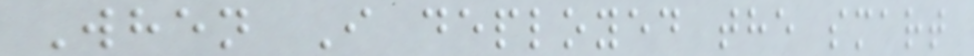When I deployed the smart
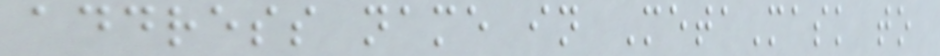address name in MetaMask to
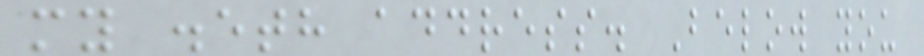my .eth address. Below you
